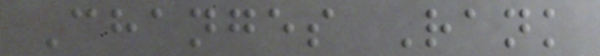Changes Rank
